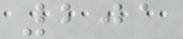201
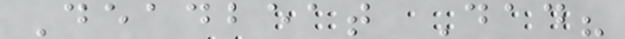Deadbeat Dad?
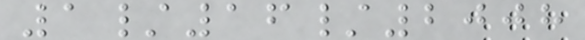1/16/2008
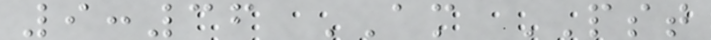9:36 AM PST
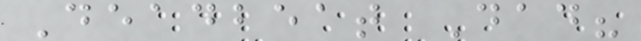Deadbeat Dad?
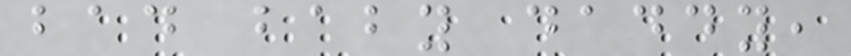bad baby daddy,
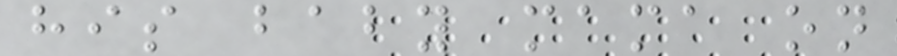his baby mama on
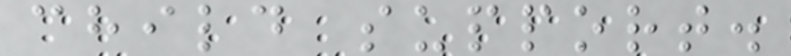child support.
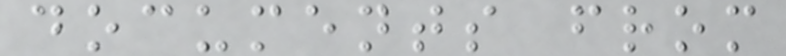documents from
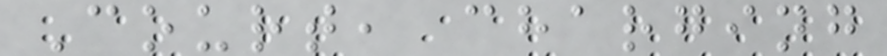Court, charging
